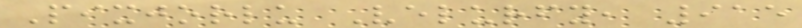Pixjorlu Velurfy, 915
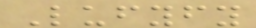Lufyfy
